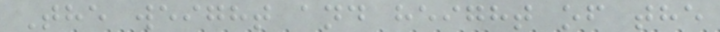The weight and height of the
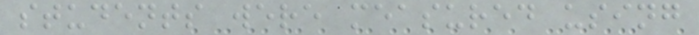students were measured using
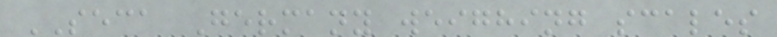SECA Germany weighing scales
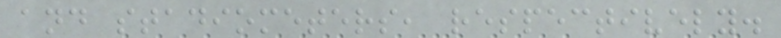and stadiometers, respectively.
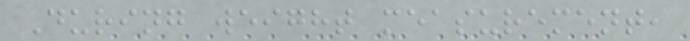During weight measurement,
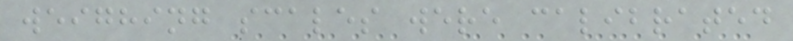weighing scales were calibrated
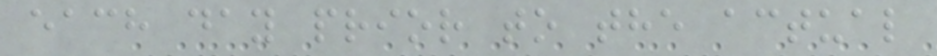each day prior to the actual
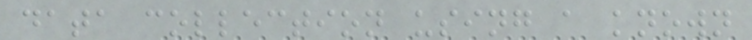data collection using a known
